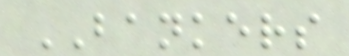BANKERS
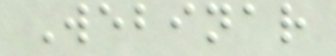Webinar
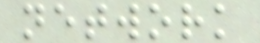network
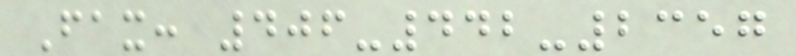Fax: 406-442-2357
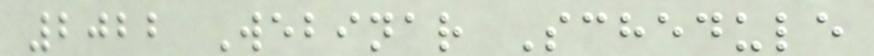2022 Webinar Schedule
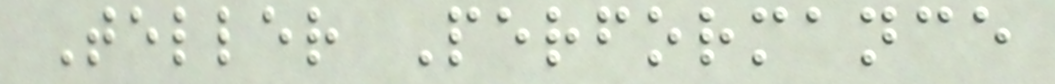Teller Performance
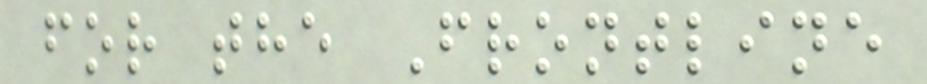for the Frontline
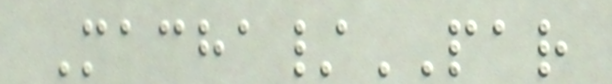Macha/PAR
